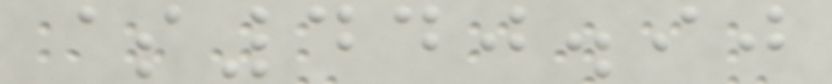$440.90
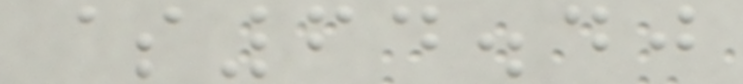$64.40
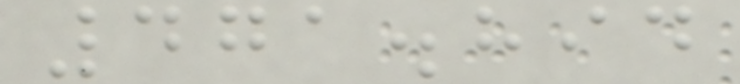471.894
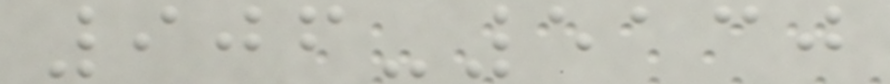906-5130
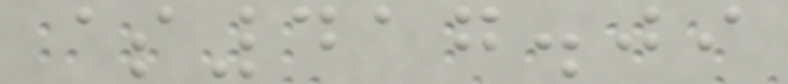$417.09
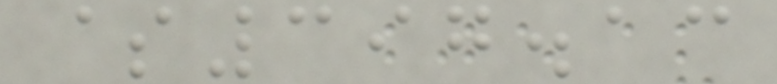$397.13
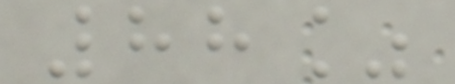88%
